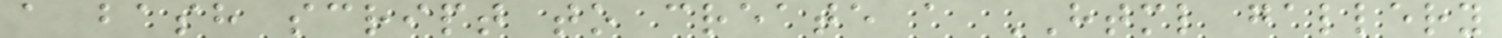a bash script to create a HTML gallery
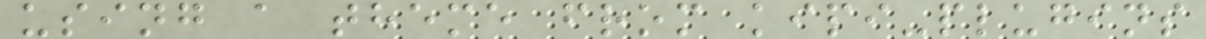using a theme from kipi-plugins
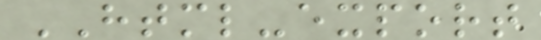HTML-export
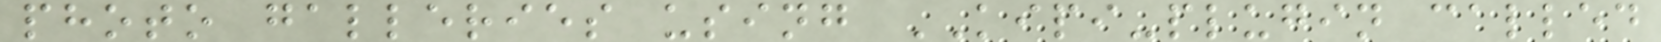photo galleries using KIPI-plugin called
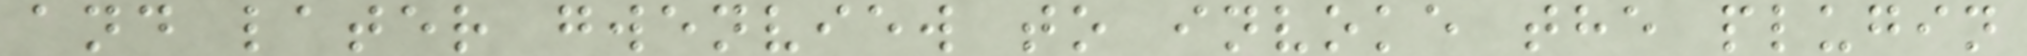and later gwenview to invoke the plugin
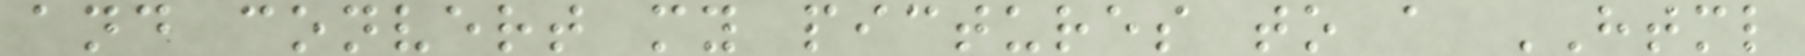and convert my pictures to a HTML
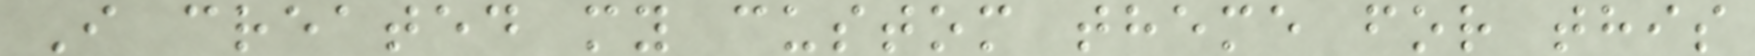I created my custom theme for this
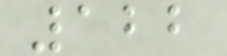122
